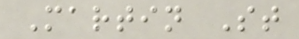Martin St
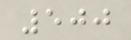500
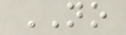NO
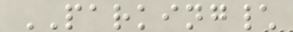PARKING\
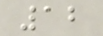12
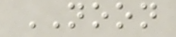NOON
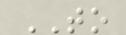TO
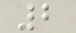2
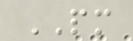PM
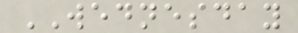WEDNESDAY
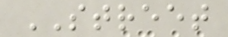STREET
